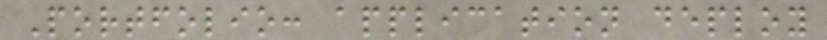Portfolio: application deploy
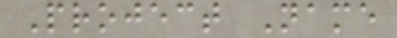Project Name
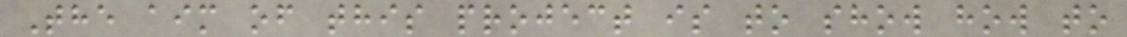The aim of this project is to show how to
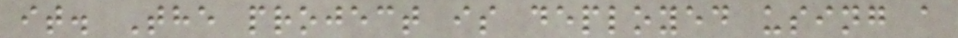it. The project is deployed using a
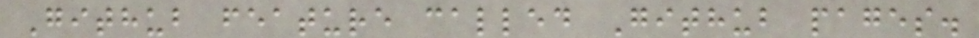Github feature called Github pages.
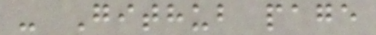- Github page
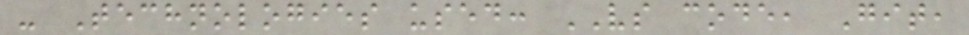- Technologies used: VS code, Git,
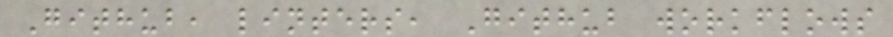Github, linters, Github workflows
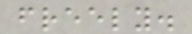freely.
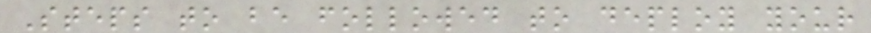Steps to be followed to deploy your
